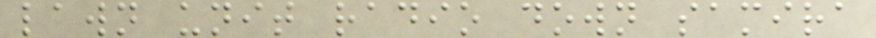lawn unit radio down samira
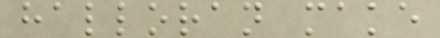halloran make
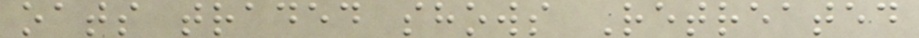oats traded shows Retreated
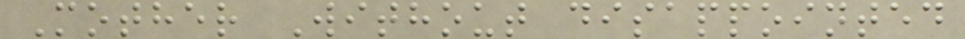Mother Without disappointed
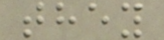they
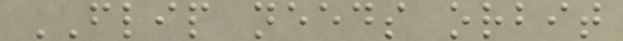FLIP needs orbit
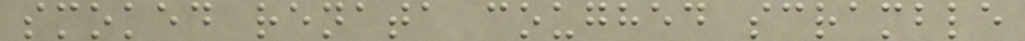smoked renata coughed scramble
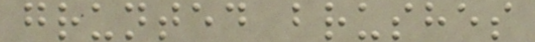grunted brushes
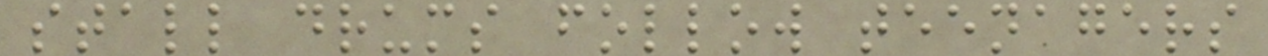stall drums follow teenagers
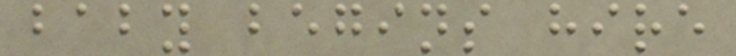baby begins hire
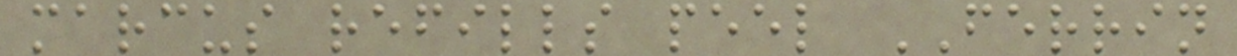marcus refills peel FERRIN
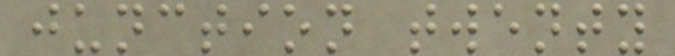junction twenty
